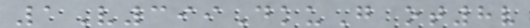1V399DkuG ot8v
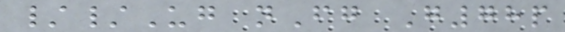//Ug nFg G78p
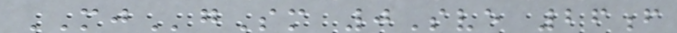MJgSm 0Sve 26f
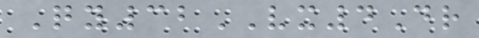Qy32VX4Dr
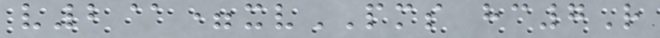v2@=xvPMS hc7R
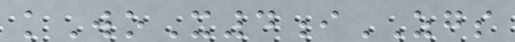kWoX4iZGS
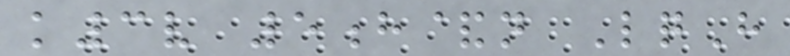k3v 5h&n LqH
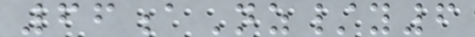66aNz/y6
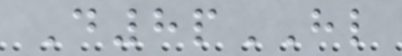D8pHL
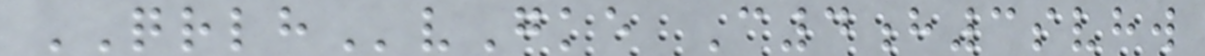QRLHvGke C4h3svhw
